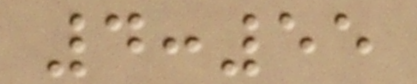4:55
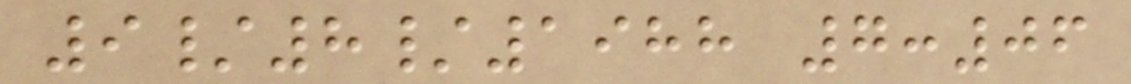9/8/1988 7:06
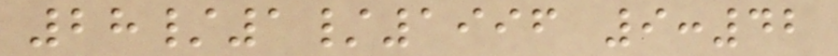28/1/1996 9:42
